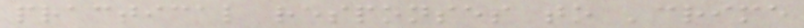practical responses to 'crime
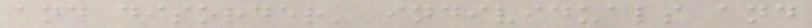and disorder' individuals and
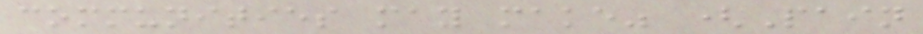communities may make" (Pain
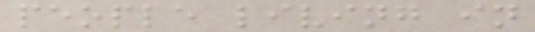people living in
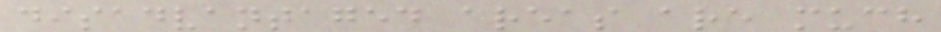disadvantaged areas are much
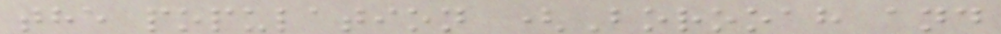the population (Borooah and
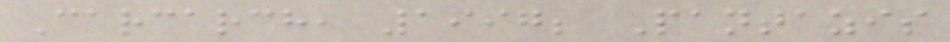Carcarch, 1997; Pantazis
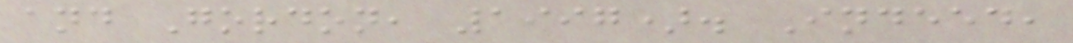and Gordon, 1997). Indeed,
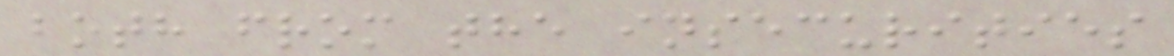both from the insecurities
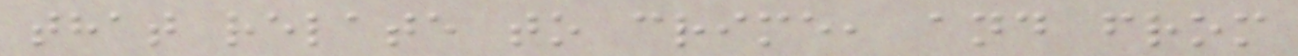that relate to crime, and from
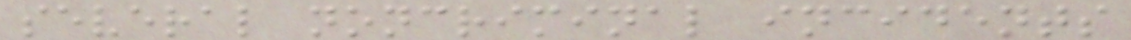several noncriminal incidents
